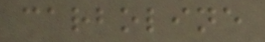carboline
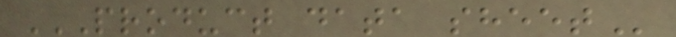PRODUCT DATA SHEET
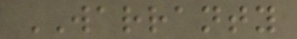WARRANTY
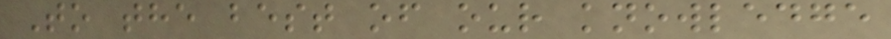To the best of our knowledge
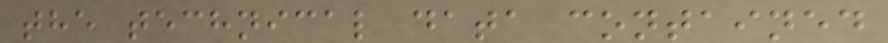the technical data contained
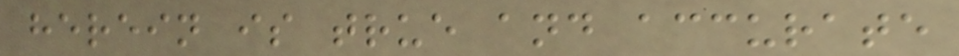herein is true and accurate
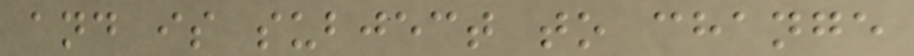and is subject to change
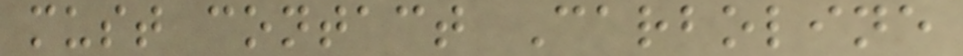must contact Carboline
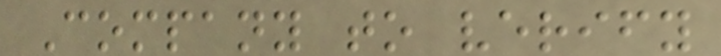Company to verify
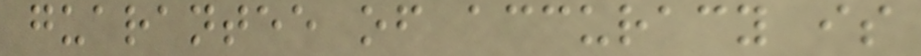guarantee of accuracy is
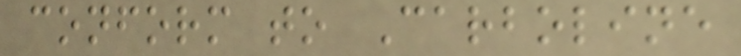conform to Carboline
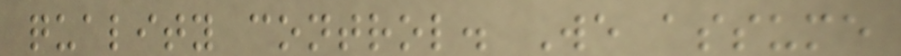quality control. We assume
